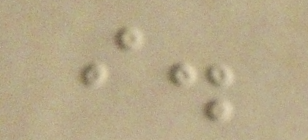i.
